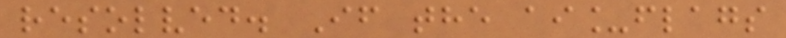resolved. If the ai_flags
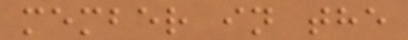member in the
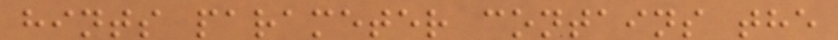hints parameter contains the
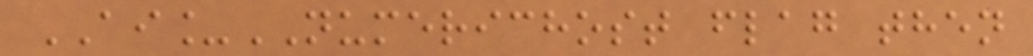AI_NUMERICHOST flag then
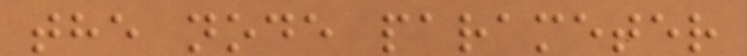the node parameter
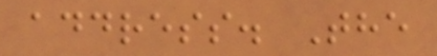address. The
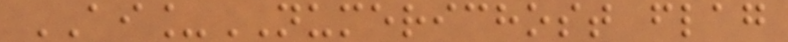AI_NUMERICHOST flag
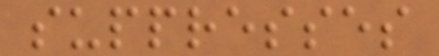suppresses
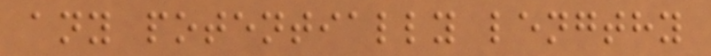any potentially lengthy
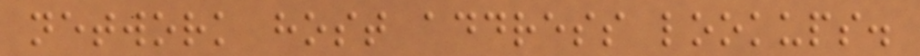network host address lookups.
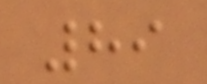89
